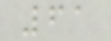61
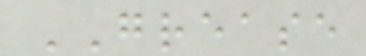GREASE
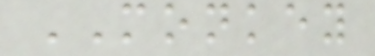MONKEY
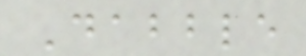Dabble
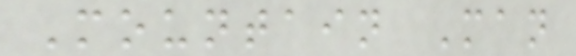Mountain Man
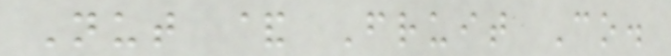Nut & Fruit Co.
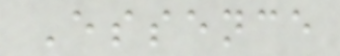Essence
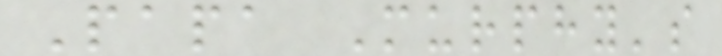Papa Murphy's
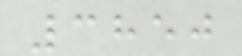3850
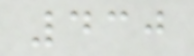430
